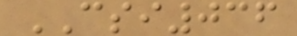CSI036
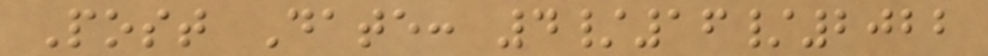Post Date: 4/16/2022
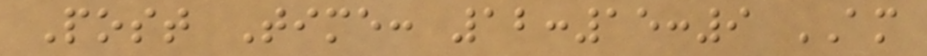Post Time: 12:15:9 AM
